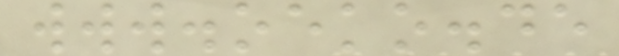www.oeko.de
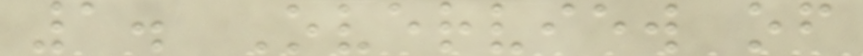1. Overview of
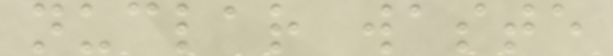nuclar waste
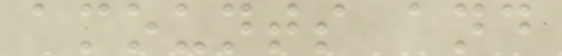amounts and
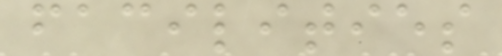facilities
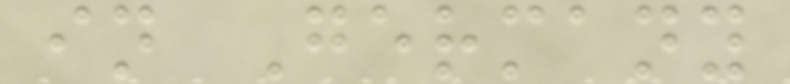in Germany
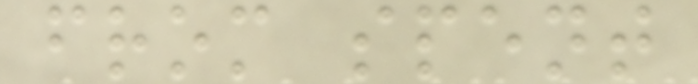from spent
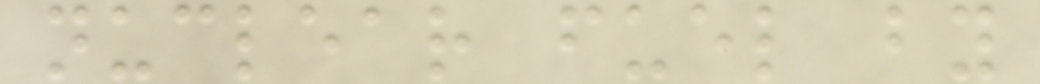nuclear fuel by
